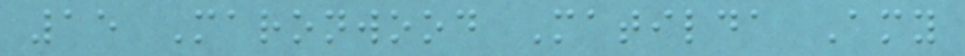15 Maronwood Matilda Amy
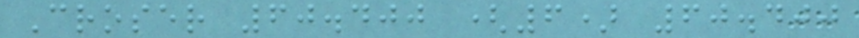Croser 60.400 (6) 60.400
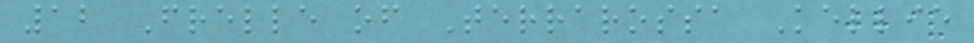12 Frelle of Terrarossa Kellie
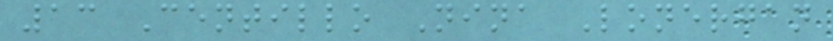13 Centillo Nina Lonergan
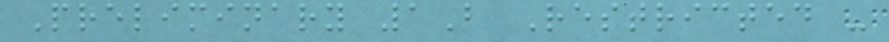Preliminary 1B Restricted -
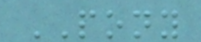PONY
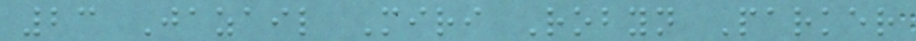23 Jazail Miri Robyn Parker
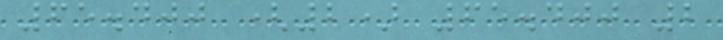65.400 (2) 65.400 2
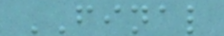FINAL
